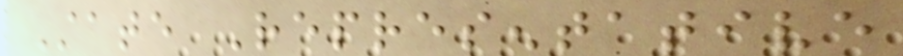State Representative
